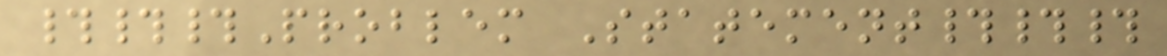###Problem Statement###
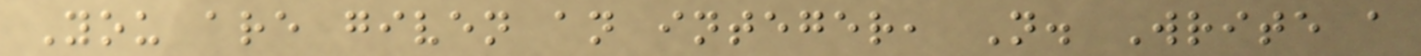You are given an integer, N. Write a
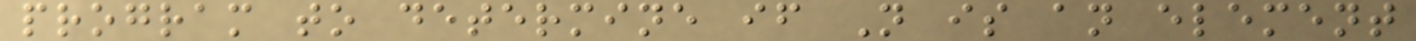program to determine if N is an element
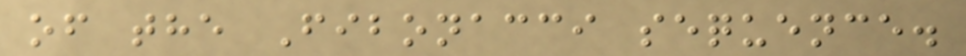of the Fibonacci sequence.
